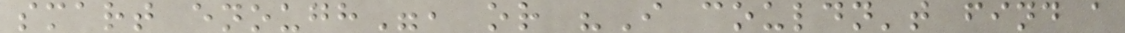smart enough", or "I couldn't find a
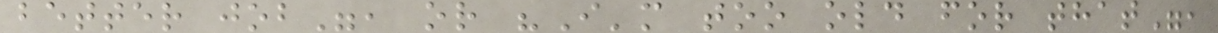better job", or "I'm too old for that",
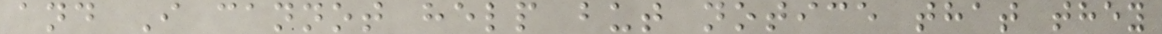and I cannot help but notice that they
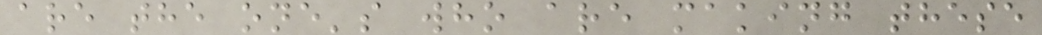are the one's who are making these
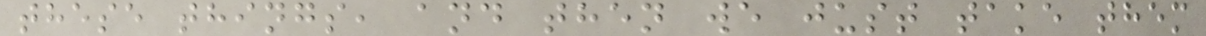these things, and then we just take them
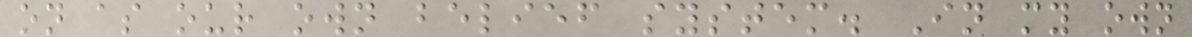on as our own belief system. In my own
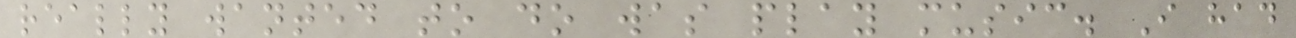really wanted to do was play music. I had
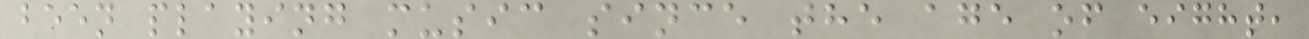been playing music since the age of eight,
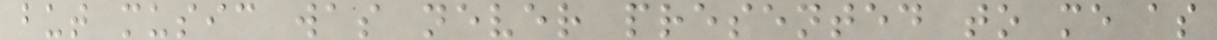but music was never presented to me as
